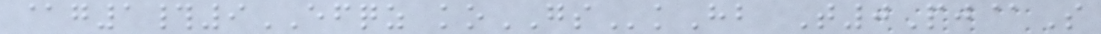@g1#9EFQZ koGSkHb T0Pj@S
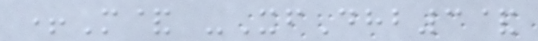+M& -XfDhb3&
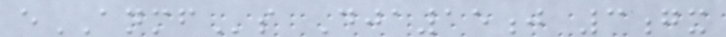eANMFs Dja15j 3gx
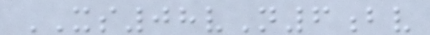XS08vN6bv
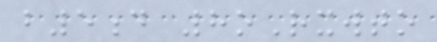b5d 8oRxwto
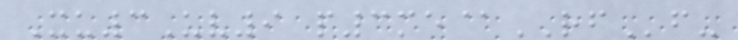Xu3Uv9 p3me@RFf-
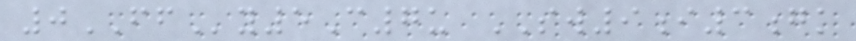0FFy5C7u SW9i3gk
